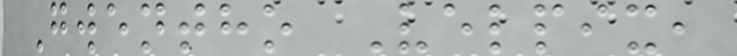Gwentho Velpix,
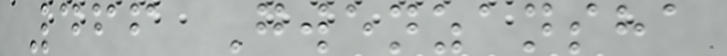466 Gwenzansha
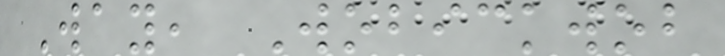Way, Wobickwob
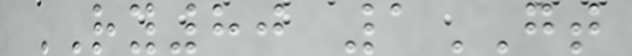RY80 1GT
